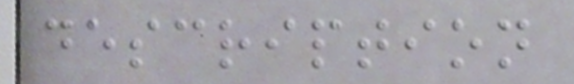description
